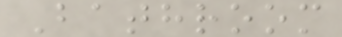Bathroom
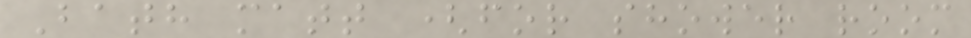Bath matt (for shower room
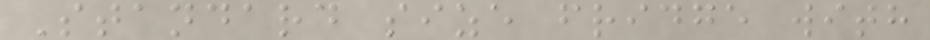Standard size fridge with
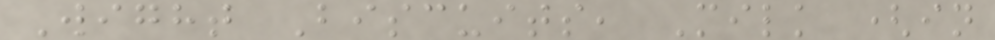Wight Biscuits, Milk (in
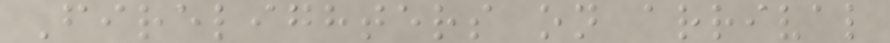Firelighters on arrival
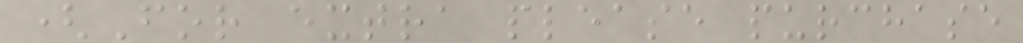(For extra please purchase
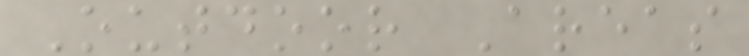Outdoor Areas
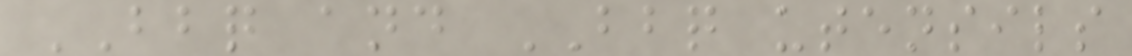BBQ and BBQ utensils
